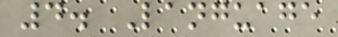4. Language
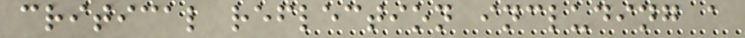critical reflection including a
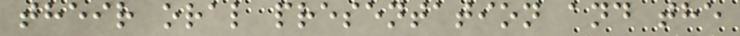their oral presentation and the
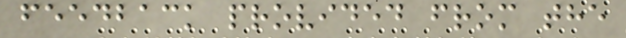feedback provided from the
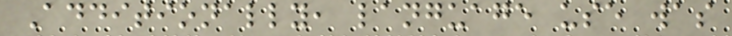Additionally, language use was
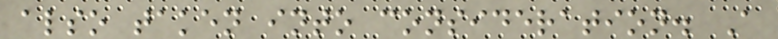also taken into consideration. A
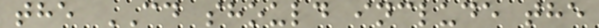the CD should include the
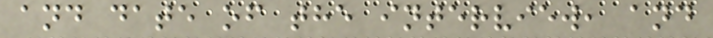and date of the interview, and
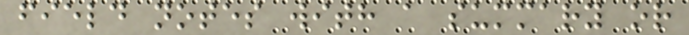field notes with a summary or
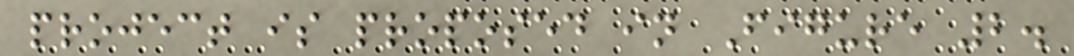project is proposed in Figure 2.
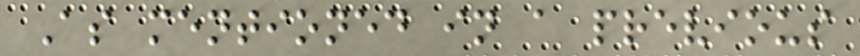As mentioned in a previous
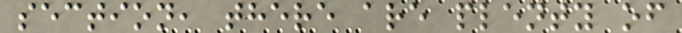section, there are plenty of
